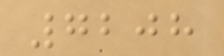7208
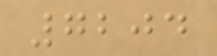7204
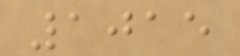1015
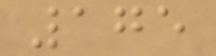175
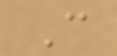C
